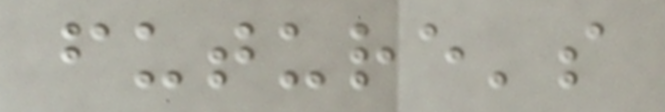future's
